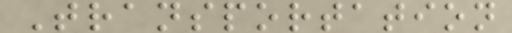Transportation
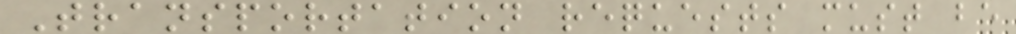Transportation requests must be
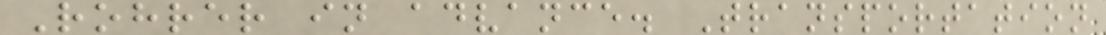Rohrer in advance. Transportation
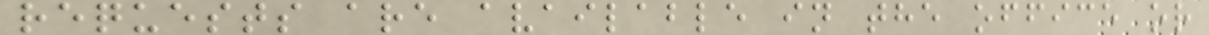requests are available in the office or
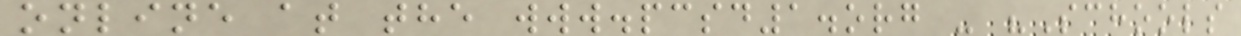online at the www.pcsd1.org - "Schools
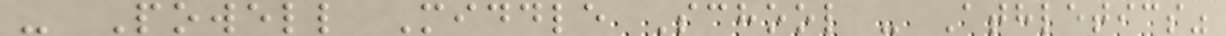- Powell Middle School - Athletics"
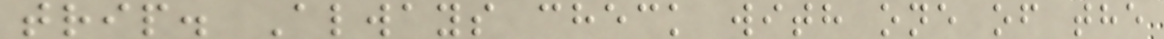trip. Always check with one of the
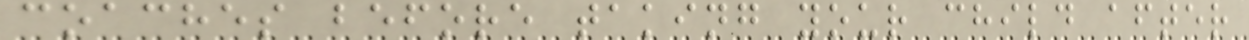coaches before taking your child after
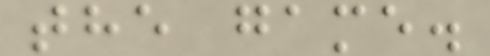the game.
